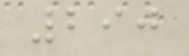290
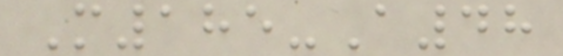M185-A48
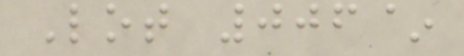Lot 006~
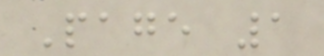Page 1
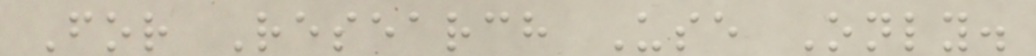For Research Use Only.
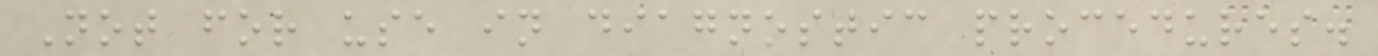Not for use in diagnostic procedures.
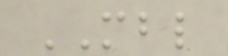MBL
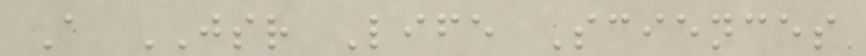A JSR Life Sciences
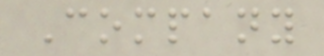Company
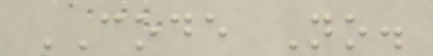CODE No.
